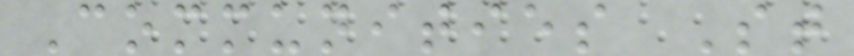Communities St
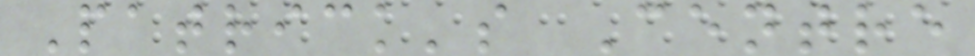Patrick's Centre
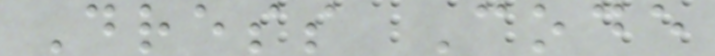Dress Code
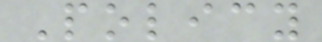Policy
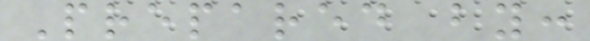Prepared by:
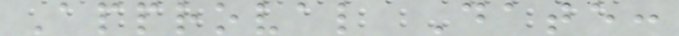Approval Date:
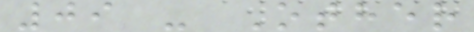09 - Other
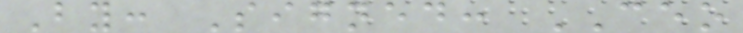By: Signed: CEO
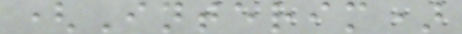(Interim)
